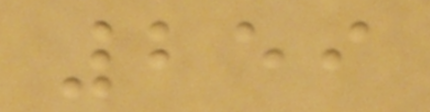259
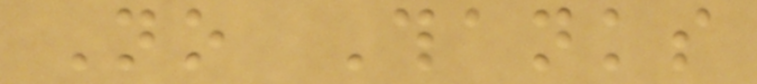No Thanks
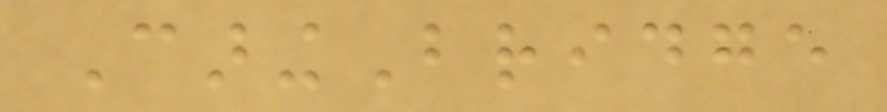CaringBridge
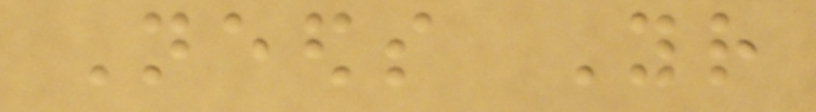Needs Your
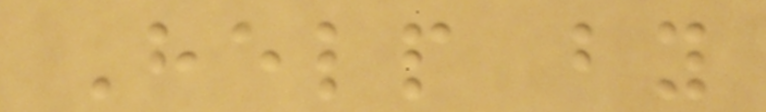Help by
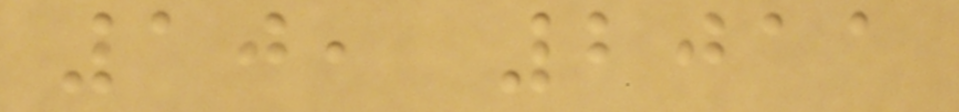10, 2011
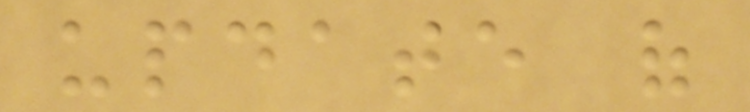update of
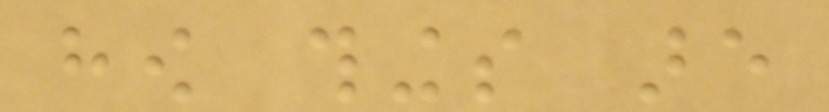how things are
